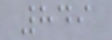849
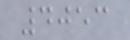4053
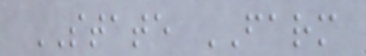STATE FARM
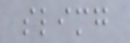slimg
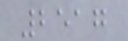2517
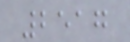2517
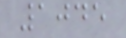1045
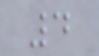4
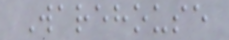Warehouse
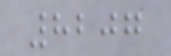8207
